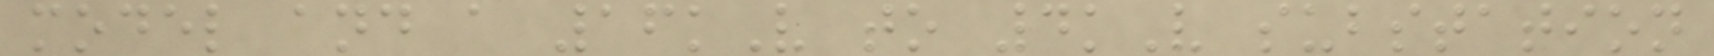model and a 16kV to 4kV substation
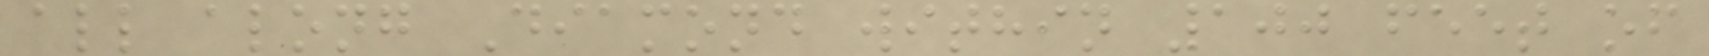all along Diamond within 100 feet of
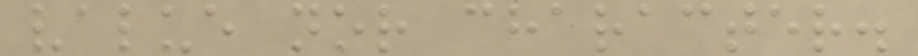value nor character.
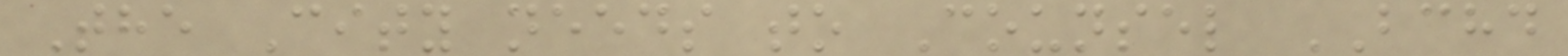The City needs to Counsel BCHD
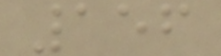156
